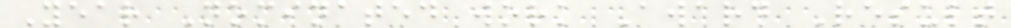Year Nominated work Award Result
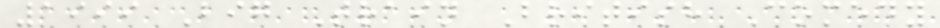1999 Big Train British Comedy
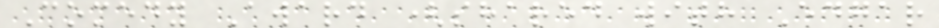Comedy Award (shared with Edgar
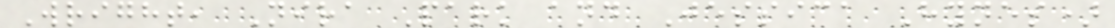Wright, Nira Park and Jessica Hynes)
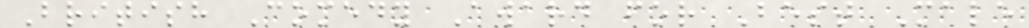British Comedy Award for Best Male
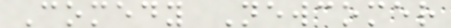Comedy Newcomer
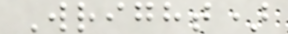Wright)
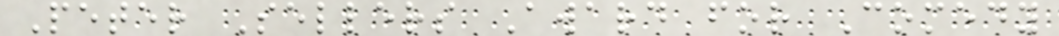Peter Sellers Award for Comedy
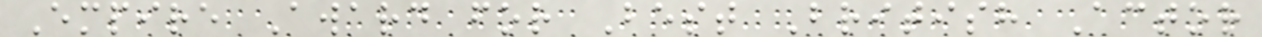Empire Award for Best British Actor
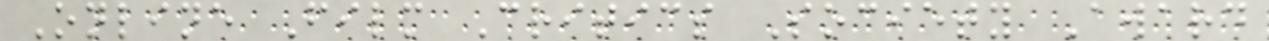Online Film Critics Society Award
